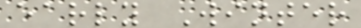early Winter
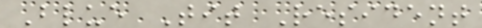Blue Tit Resident
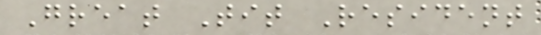Great Tit Resident
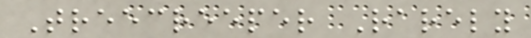Treecreeper Rarely
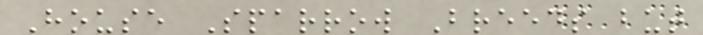House Sparrow Breeds but
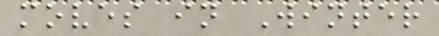moves in Winter
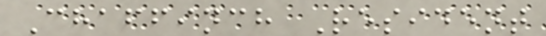Chaffinch Resident
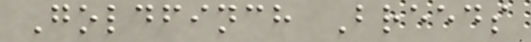Goldfinch Breeds
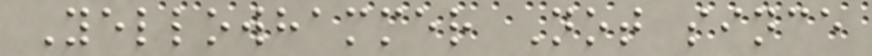Yellowhammer Not since
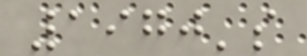1970's
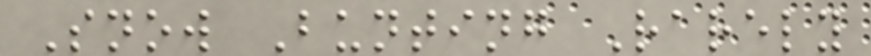Snow Bunting Rarely
